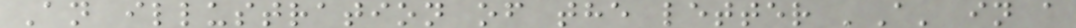An illustration of the letter 'A' in a
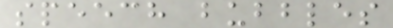speech bubbles
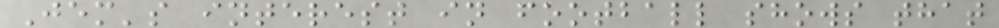Jem's interest in football shows that
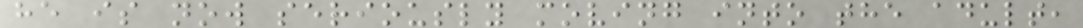he is now seriously moving into the adult,
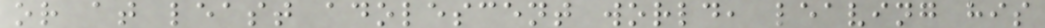or at least adolescent world, leaving his
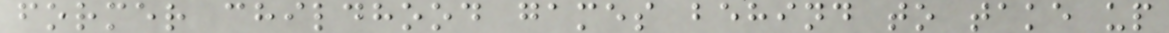former childhood games behind to take up
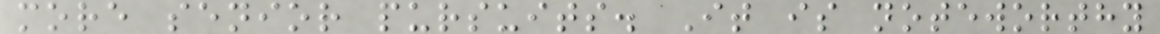more senior pursuits. It is noteworthy
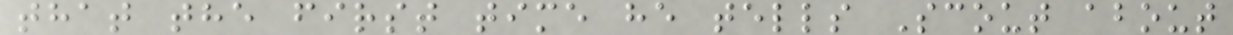that the first time he tells Scout about
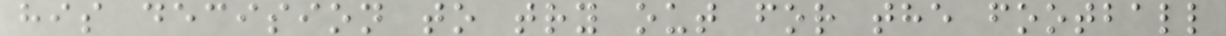his decision to try out for the football
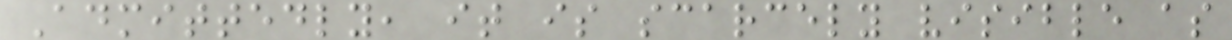Admittedly, it is scarcely visible as
